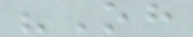"Oh
